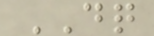DQ
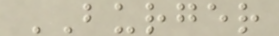BURGER
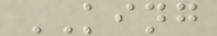KING
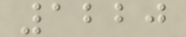1220
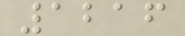1216
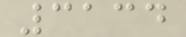3134
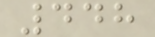448
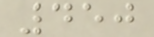450
